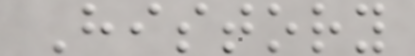History
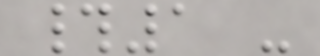#1 -
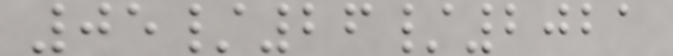05/26/2021
